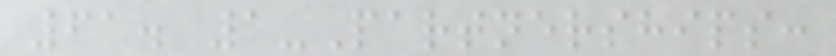61. 1-Partnerships:
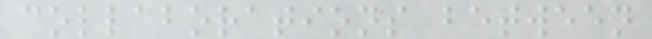collaborations between
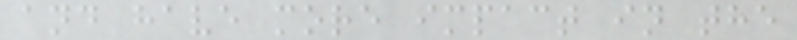and have more impact in the
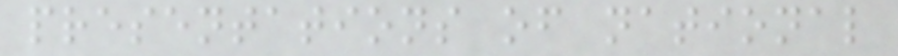presentations of national
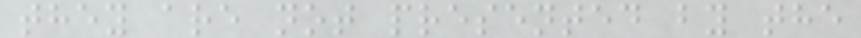they are not presented by the
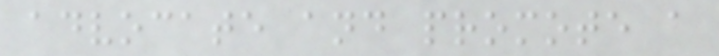advocate and promote a
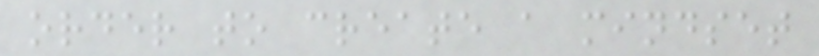order to create a mindset
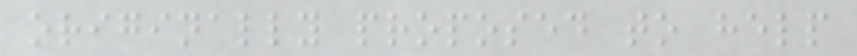originally proposed to help
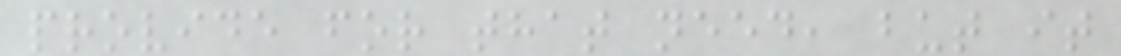provide for that need, but it
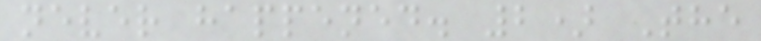never happened. 2) The
